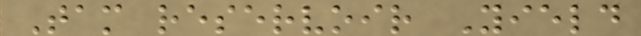Tam reservoir Yield
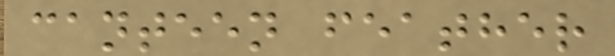canteen feather
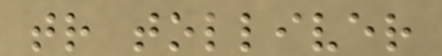tr tolliver
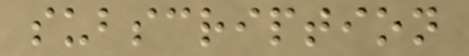subscription
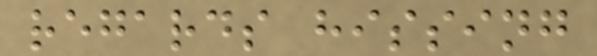regards hissing
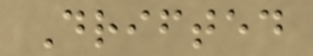Drifted
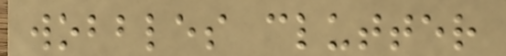wobbles clutter
